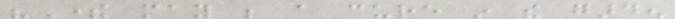"There may be a cure in the garden
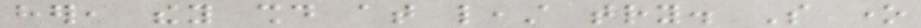her, they should at least try. So one
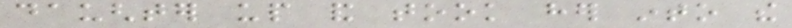daughter up and took her into the
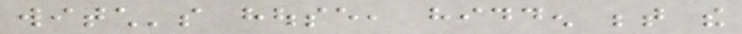witch's house, hidden between the
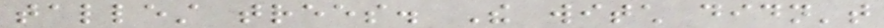tallest trees. The witch didn't
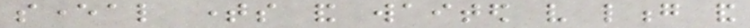several times and waited very long and
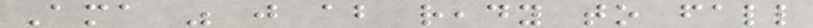Ama was just about ready to fall
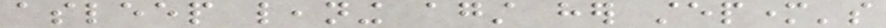asleep leaning against her stepmother's
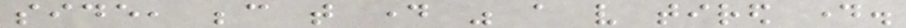side, because that day was a very tired day.
